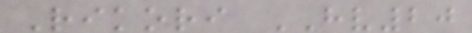Rikori HV20
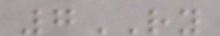7RY
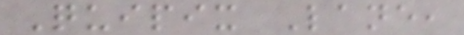Quipix Lane,
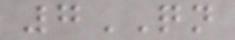7QN
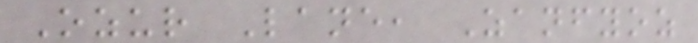Ozur Lane, Zanfyoz
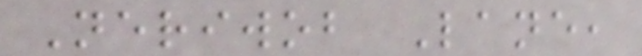Neriwob Lane,
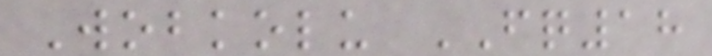Wobkolu FQ18
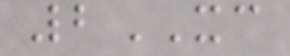2XC
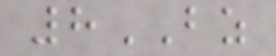8BZ
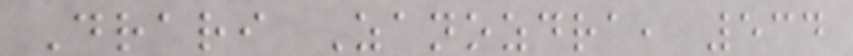Drari Zanozdra, 534
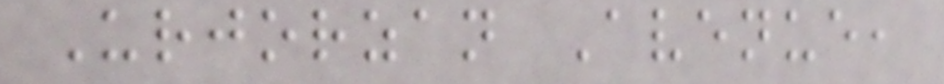Urjorzan Avenue,
